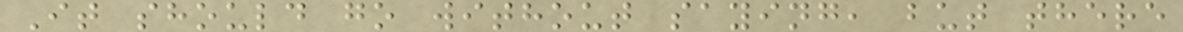It should go without saying, but there
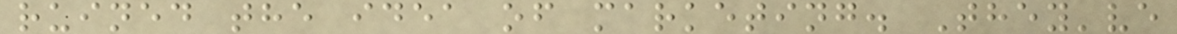ruined the idea of marketing. They've
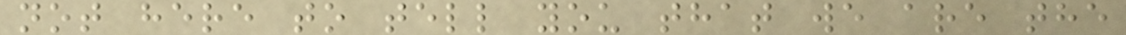not here to tell you that we are the
